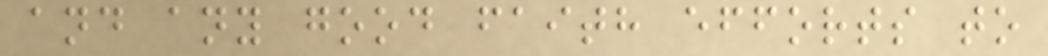and any good faith efforts to
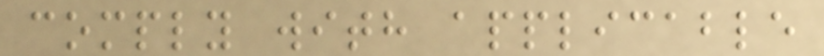comply with applicable
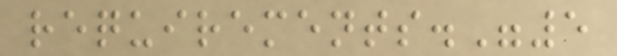requirements."5
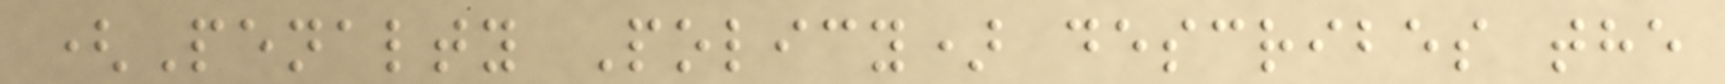(Penalty Policy) describes the
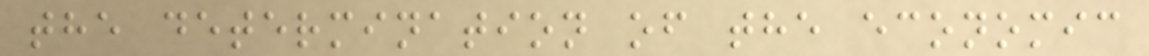the determination of the economic
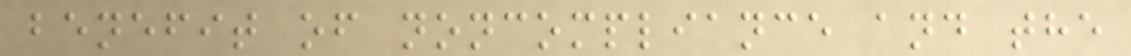benefit of noncompliance and the
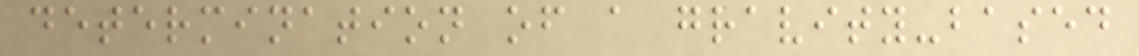determination of a gravity-based
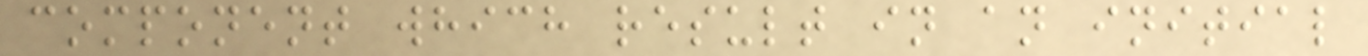component which result in an initial
